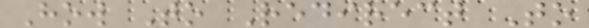How To Redirect To
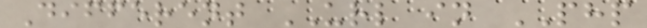Different URL in PHP
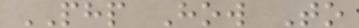PHP How To
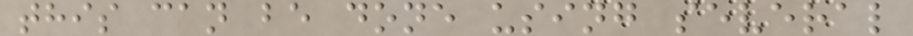this can be done using several
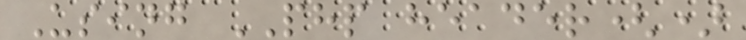Using PHP header()
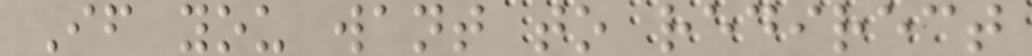If you want to redirect
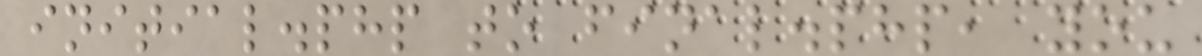initial.php to final.php, you
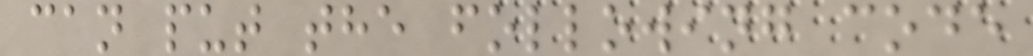can put the following code
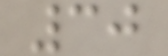30
